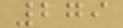279
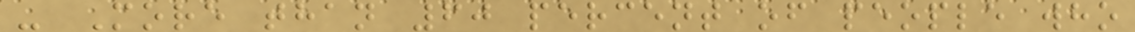- More than 60 percent of people who
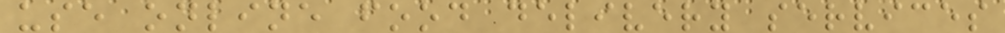use online food delivery services
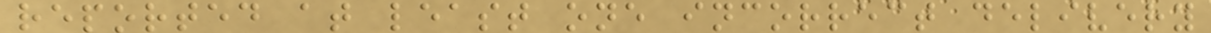reported at least one incorrect delivery
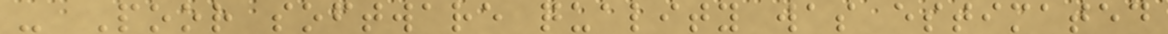- Poor software quality was estimated
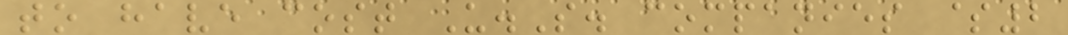to have cost U.S. companies $2
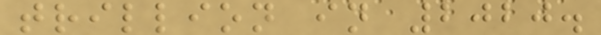trillion in 2020.
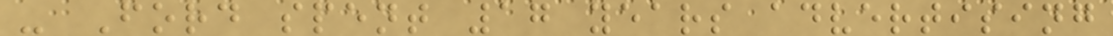- Ford spent 17 years advertising
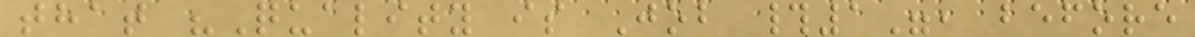that "Quality is Job #1", before
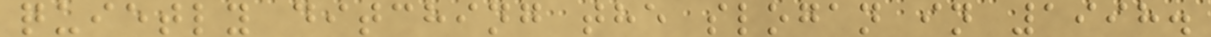quietly ditching the slogan in 1998.
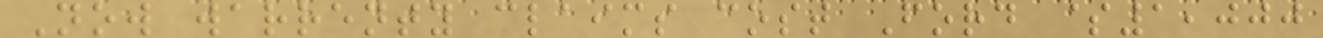Now warrenty claims cost Ford $1,000
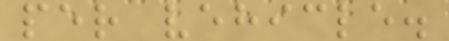per vehicle.
